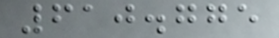610.775
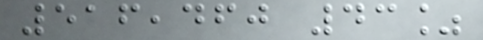516,460 43%
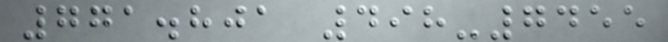771.801 498-7455
